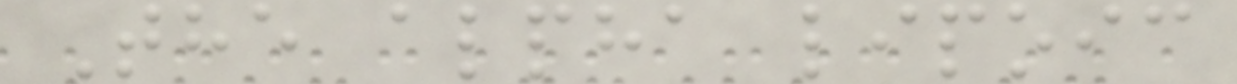The alpha lipoic
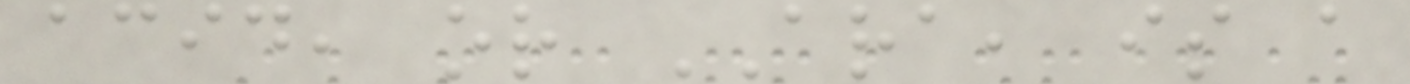acid, or ARA, is a
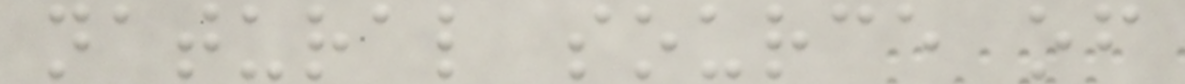natural source of
